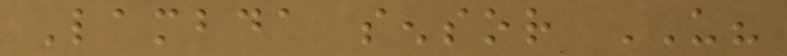Lambda sensor US?
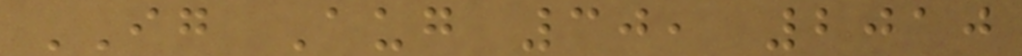IG Aug 30, 2010
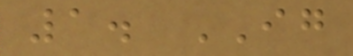1. IG
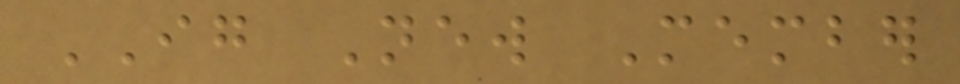IG New Member
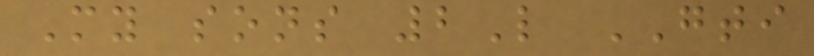My sons 2L GTI
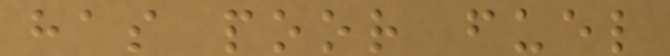has poor fuel
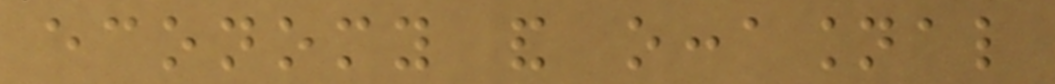economy and occasional
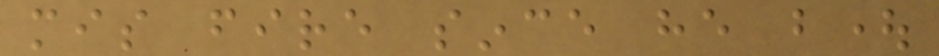mis fire since he bought
